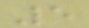5
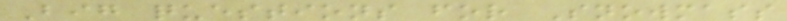Big questions for Snowmass
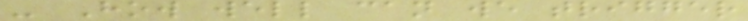- How well can we trigger
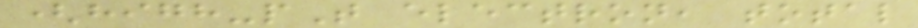(high-pT electron, total
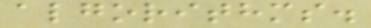algorithms.
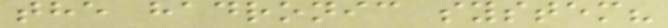the hadronic system?
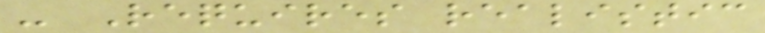- Requires realistic
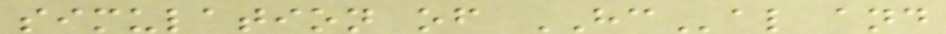simulation of HCal and
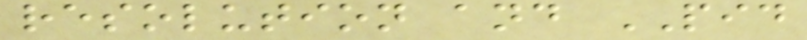resolution and PID
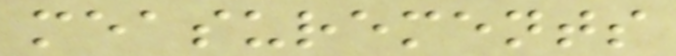measurements
